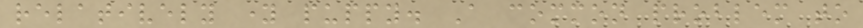relatively young puppy. A common problem to
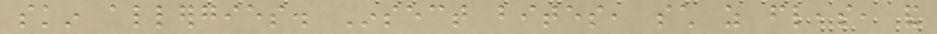skin allergies. Insect bites, such as fleas, and
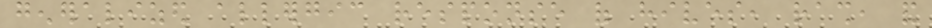generalized allergic response of hives, rash, and
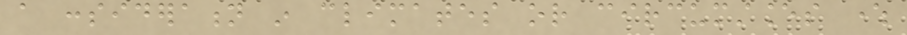a consideration in climates or circumstances where
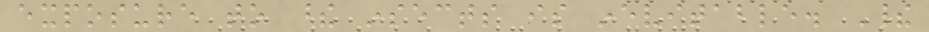exposure to these insects is inevitable. Their
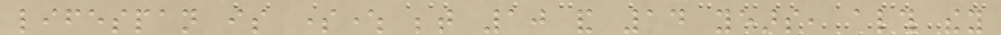lifespan is somewhere between 10 and 14 years, although they
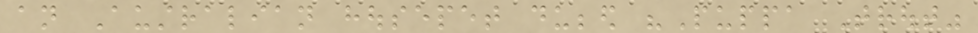an Australian housepet dubbed "Puppa Trout"
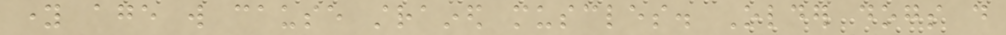young age will cause strained muscles. Older dogs do
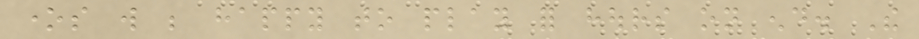ones will be happy to play for hours on end. The
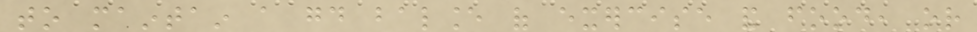to maintain a good balance of exercise and food, or
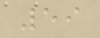59
